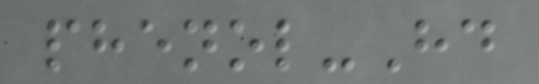phenol-Hd
